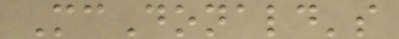McDonald's
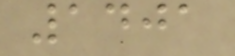1401
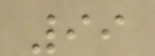99
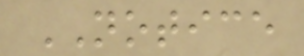NOTICE
